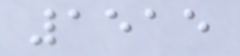1515
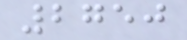2750
